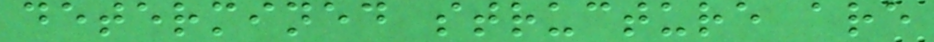determined structure are
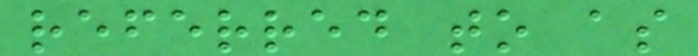referred to as
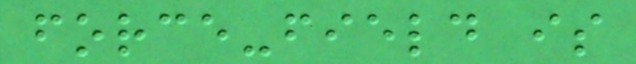force-field is
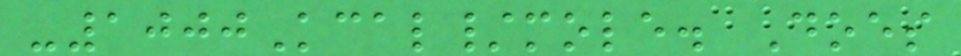-1000Kcal/mole. Does
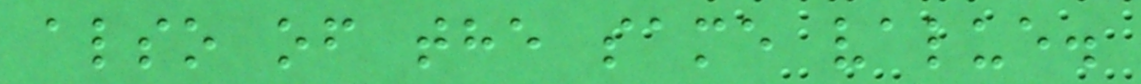also of the same value.
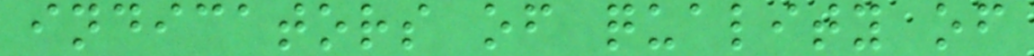indicators of quality of
